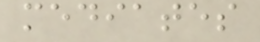mediates
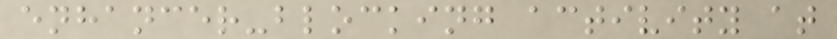enhancer-blocking activity at
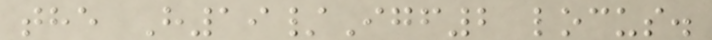the H19/Igf2 locus.
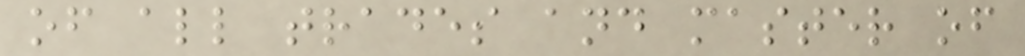of all trades and master of
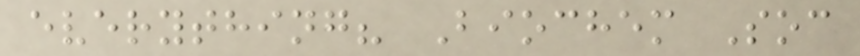everything? Biochem Soc
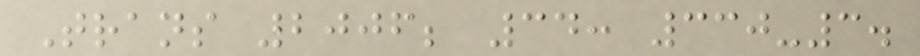Trans 2006; 34: 330-3.
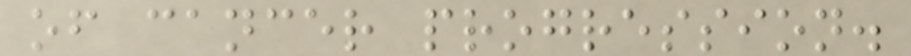of cancer progression.
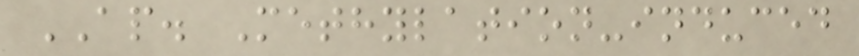AP. Methylation-induced
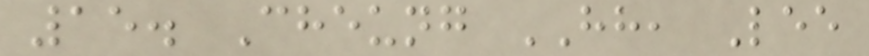15. Cheung HH, Lee
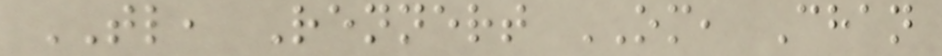TL, Rennert OM, Chan
